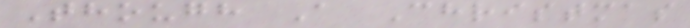Though A Christmas
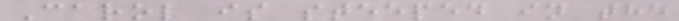Carol is steeped in the
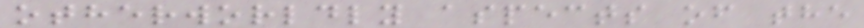otherworldly aspects of the
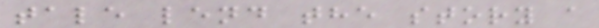tale lend the story a
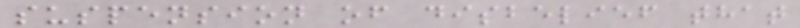suspension of disbelief that
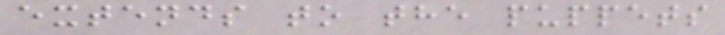extends to the puppets
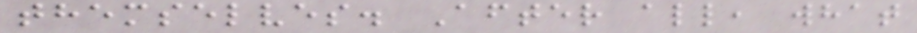themselves. After all, what
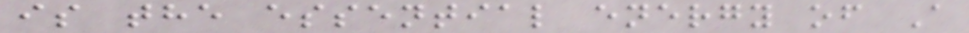is the essential energy of A
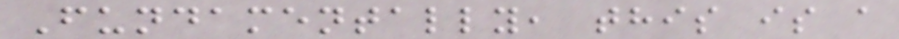Fundamentally, this is a
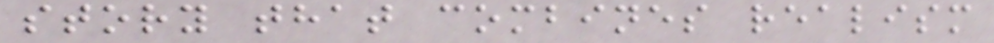story that combines realism
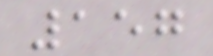157
